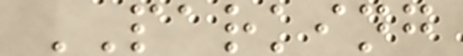PARKING
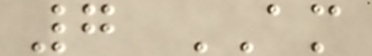7 AM
